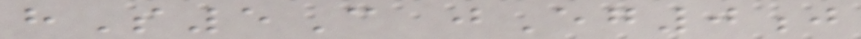hS5C jEg0j
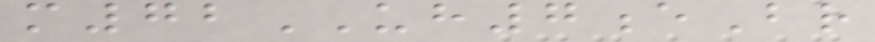m72UH7eBr
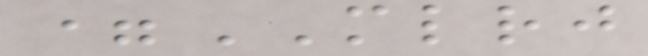=MLRJ
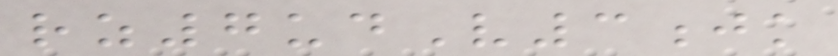rz7udV3jk
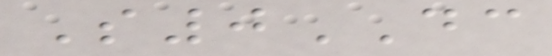S0DC
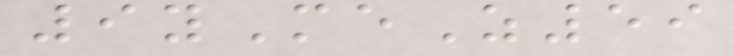9yMeZ59
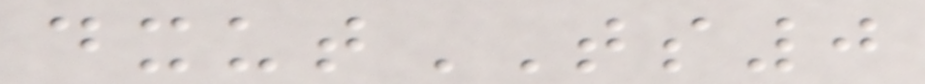dxutTS0
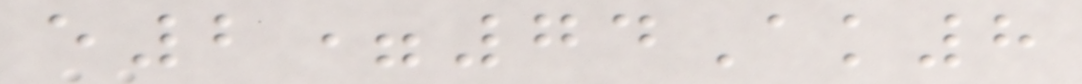e2=74Ak8
